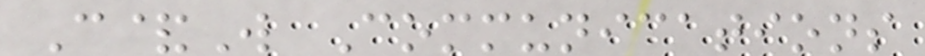C&W Communications
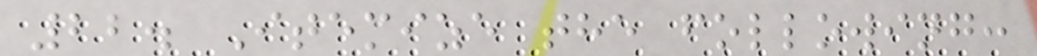22. Itemize the following:
